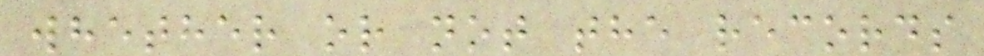whether or not the records
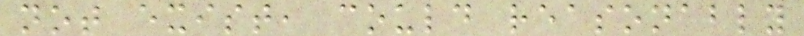not exist, could reasonably
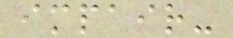impair-
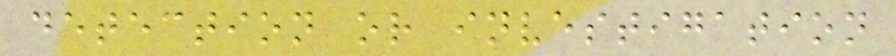detection or investigation
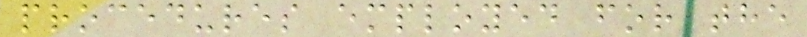procedures employed for the
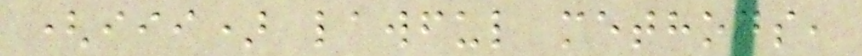(iii) lawful methods,
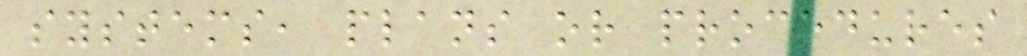systems, plans or procedures
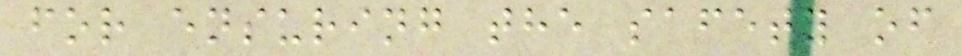for ensuring the safety of
